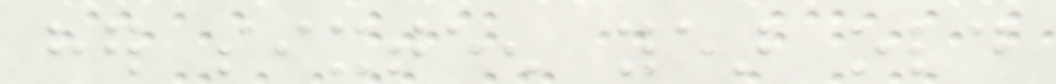her sixteen year old
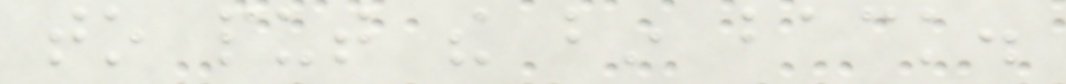to put the bin back.
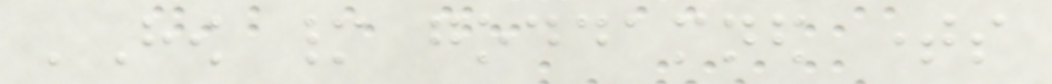'How many goddamned times
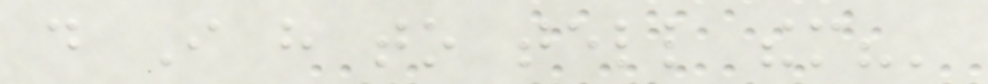do I have to tell them?'
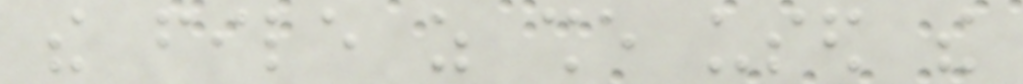the file as she used the
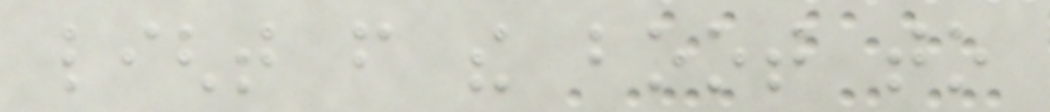light from the boot to
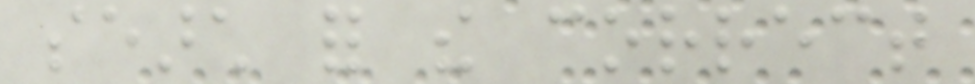search for the correct
